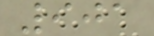901
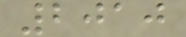2010
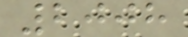2008
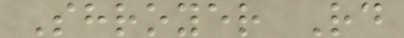Shroyer Rd
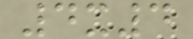4x4
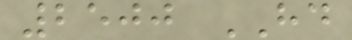2500 HD
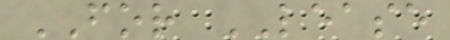FOR LEASE
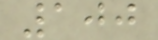100
